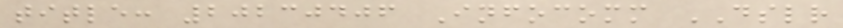title: 20230406 Infocomm DSLR
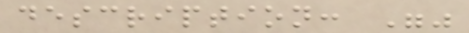description: ""
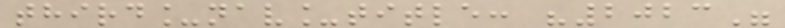third_nav_title: "2023"
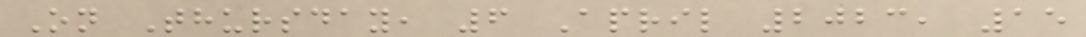On Thursday, 6 April 2023, 15
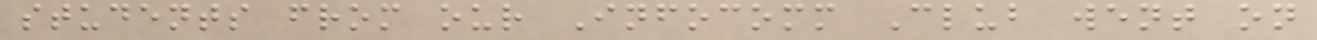students from our Infocomm Club went on
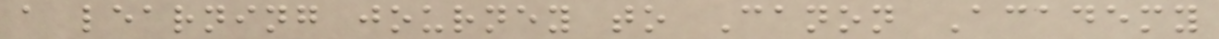a learning journey to Canon Academy
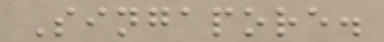Singapore.
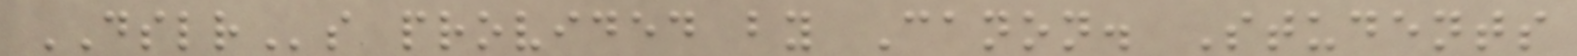DSLRs provided by Canon. Students
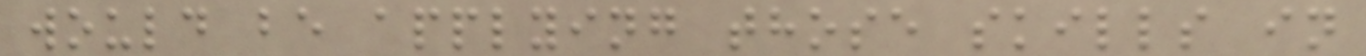would be applying those skills in
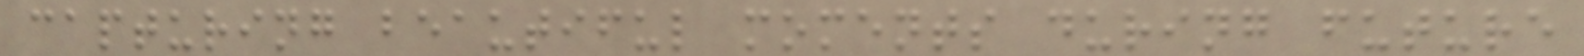capturing beautiful moments during future
